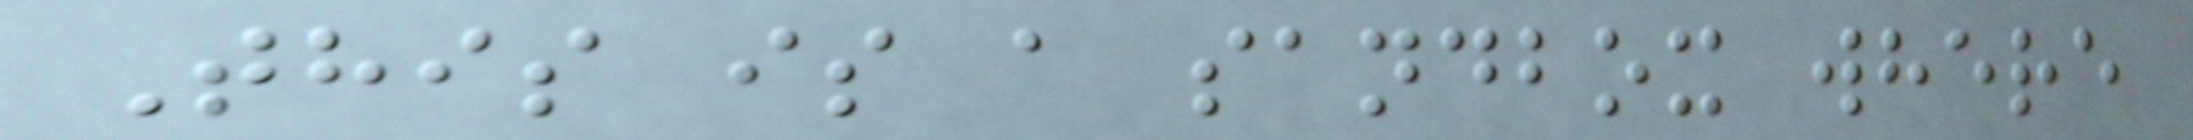This is a sandbox where
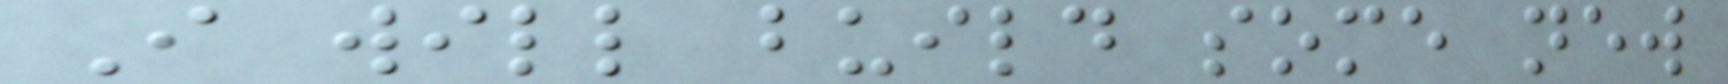I will build some new
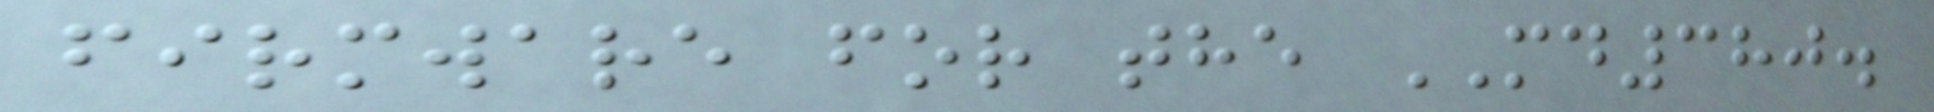firmware for the MD380.
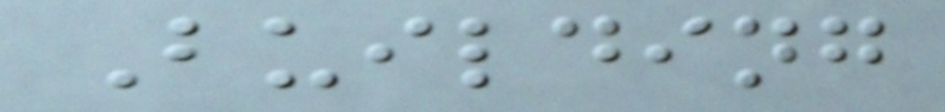Building
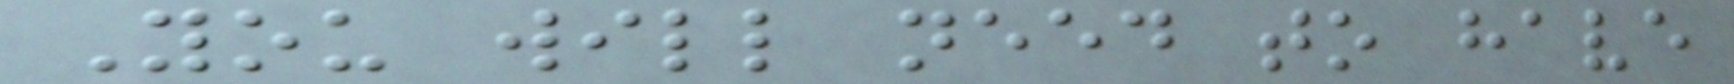You will need to have
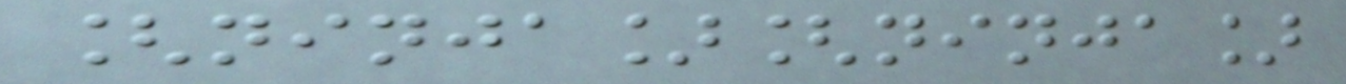[ninja][ninja]
